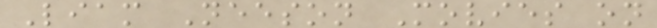Liam Neeson Movies on
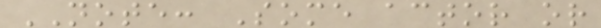NOTE: Some actor or
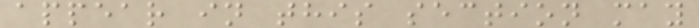appear in this section may
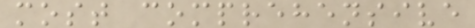most comprehensive
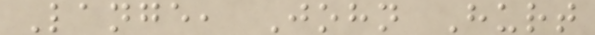Lange, John Hurt
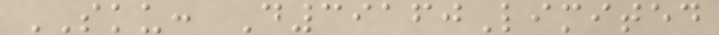SKU: D39160Limited
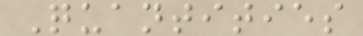Quantities
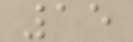15
